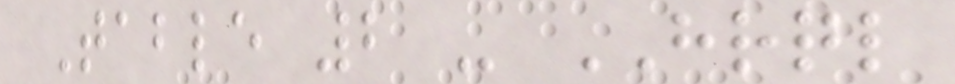Table 2 - HRQL
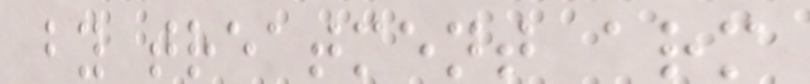by treatment arm
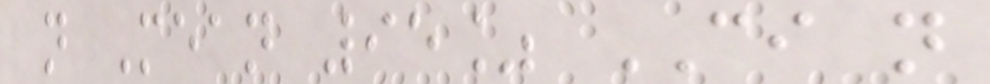n Mean 95% CI n
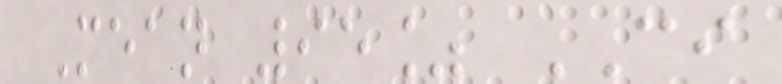Mean 95% CI
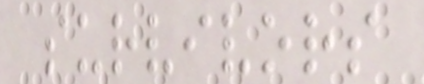survivors
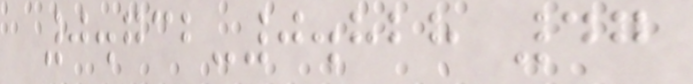0.732-0.828 47
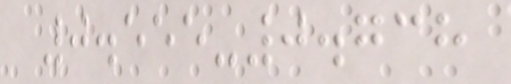0.555-0.738
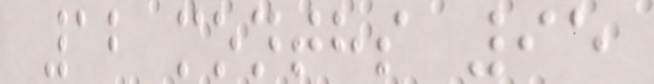12 months 95
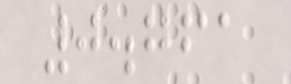0.761
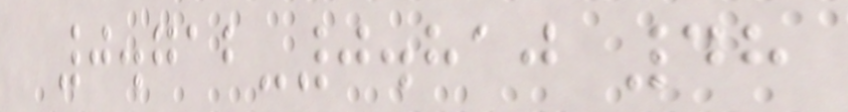0.712-0.810 48
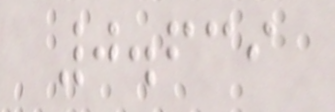0.639
